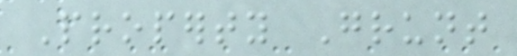Property Grunt
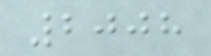2008
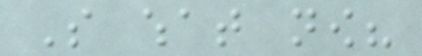So what now?
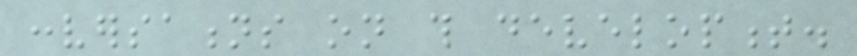conversations on this development.
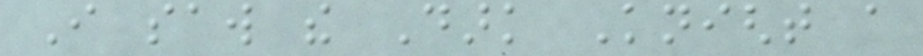I saw the Dark Knight a
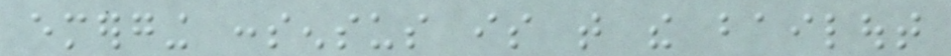emerging consensus is that the bailout
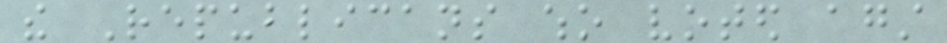the Republicans who voted against
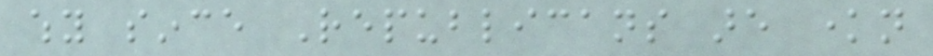why since Republicans are known
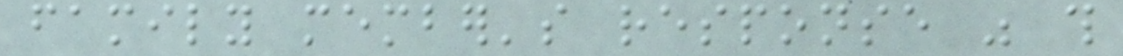family member's response was this
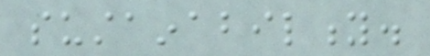sustainability.
